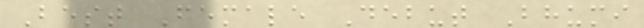Best Female Debut Bhumi
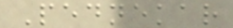Pednekar
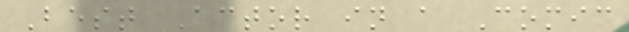Best Actor in a Comic
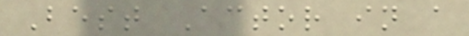Best Actor in a
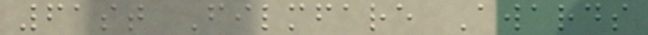61st Filmfare Awards
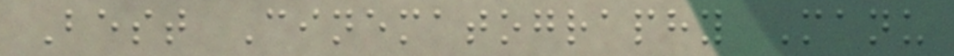Best Cinematography Manu
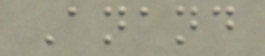Anand
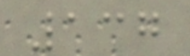137
